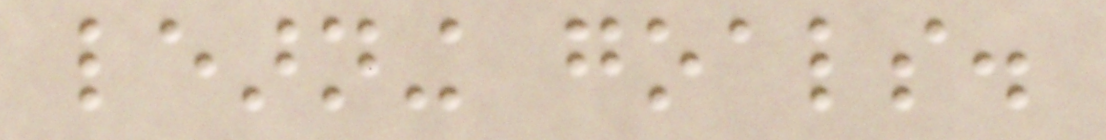learning goals.
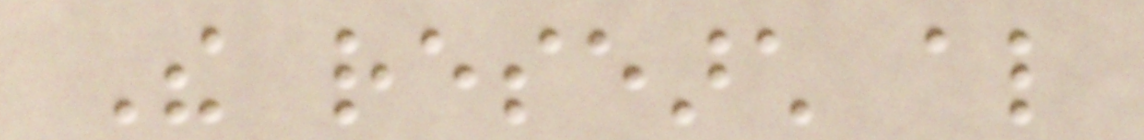The research also
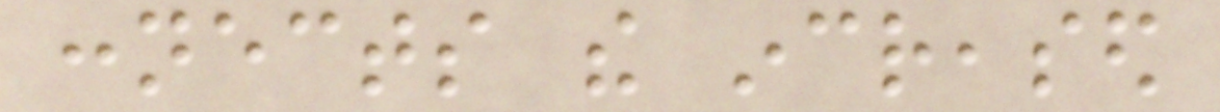connects the increased
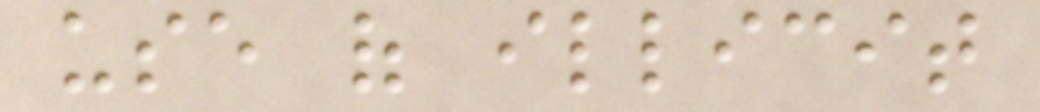use of illicit
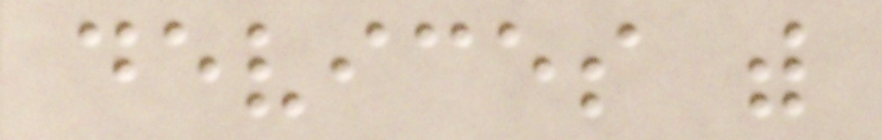devices with
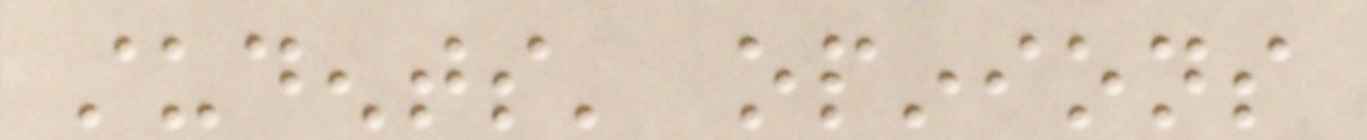students' opinions
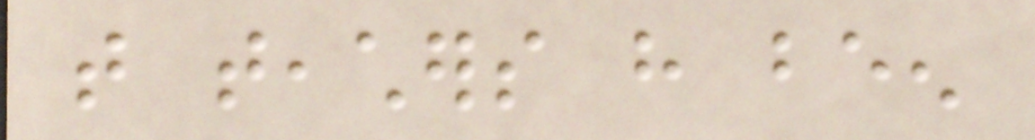that teachers have been
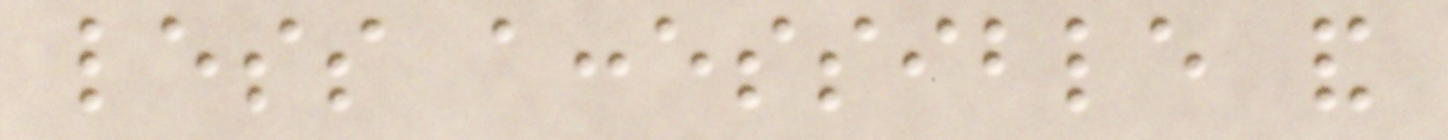less accessible and
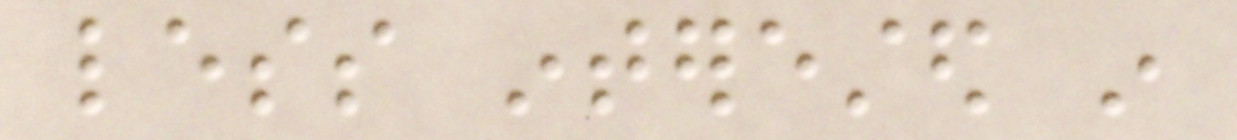less interested in
